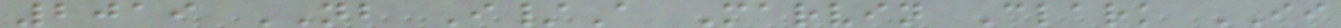2019 NB I/A Marvin Clark II
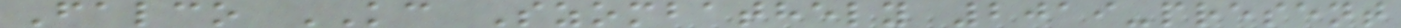Falco KC Szombathely 2019-present
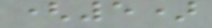(5)
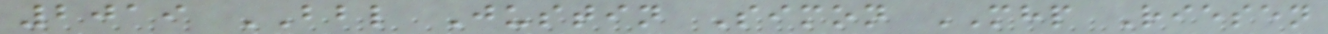2019 BBL Justin Simon MHP Riesen
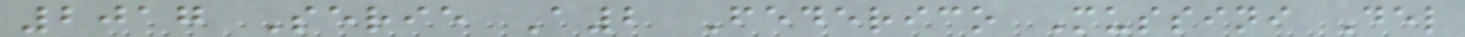2017 Serie A2 Federico Mussini Del
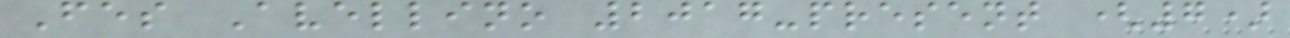Fes Avellino 2017-present (7)
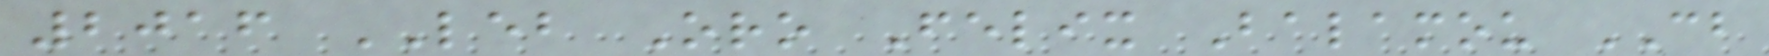2016 LEB Oro Felix Balamou CB
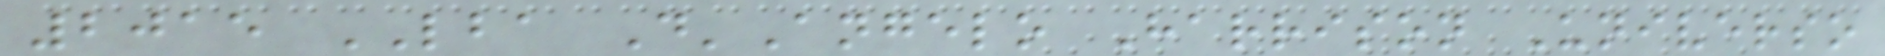2015 LBA D'Angelo Harrison Universo
